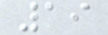19
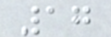17
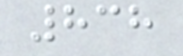838
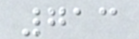713
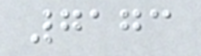7173
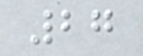27
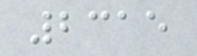2315
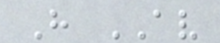H AV
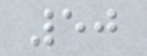50
